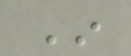In
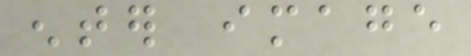enter image
